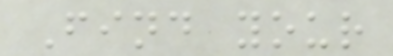Find your
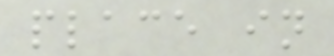place in
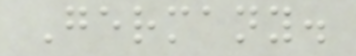Germany.
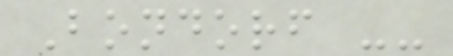Bondorf --
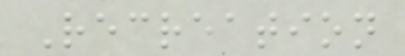Recreation
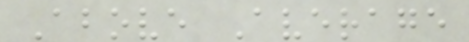Above Average
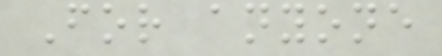For anyone
